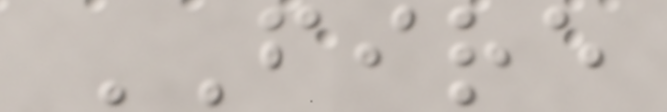FIRE
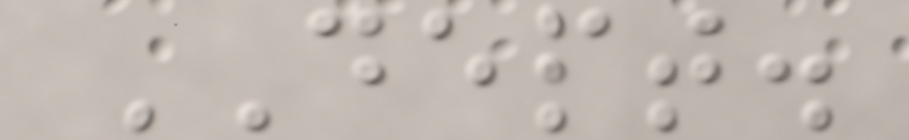DEPT.
